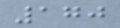170
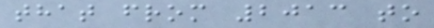that from 2013 to
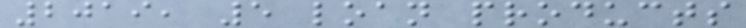2019, 5 loan products
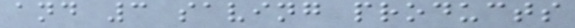and 3 saving products
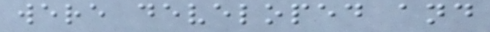were developed and
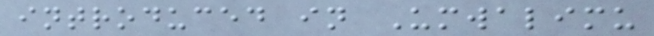introduced in Umwalimu
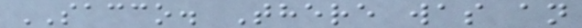SACCO. There was an
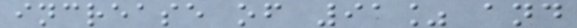increase of 91% and
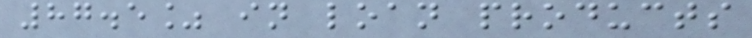87.5% in loan products
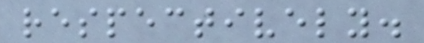respectively.
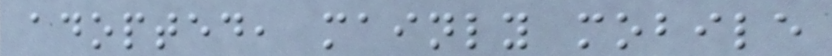adopted, mainly mobile
